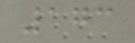173
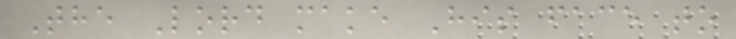The Lord make His face to
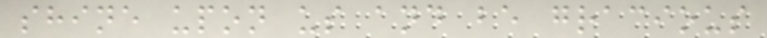shine upon us and be gracious
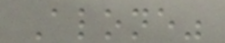Alone"
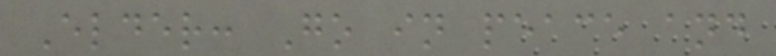Elder: Go in peace and
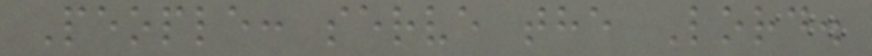People: serve the Lord.
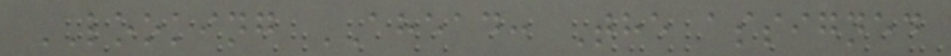LOOKING AHEAD: The assigned
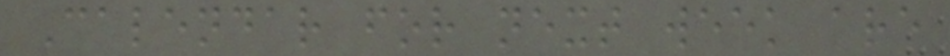Calendar for next week are
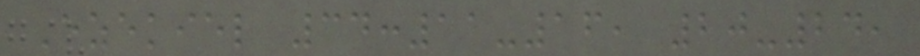Ezekiel 34:11-16, 20-24,
